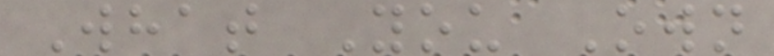What You Own
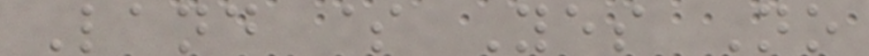Land $ Yes No
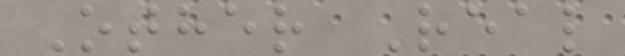Other Real
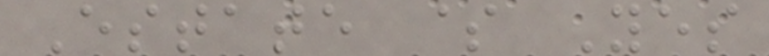Estate $ Yes
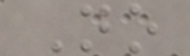No
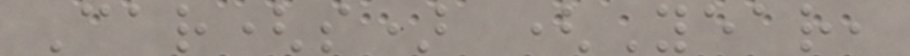Car(s) (Year,
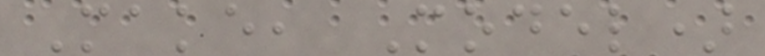Make, Model)
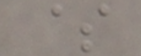$
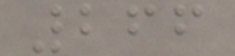266
